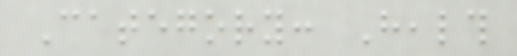Category: Health
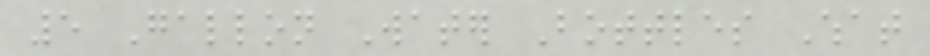5 Gallon Water Bottles What
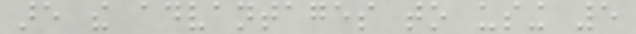are the advantages to using 5
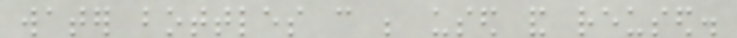water bottles can be used and reused.
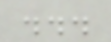...
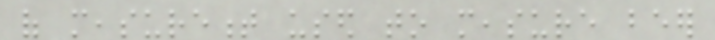of measurement used to measure beer
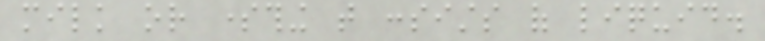milk or something that consists of liquid.
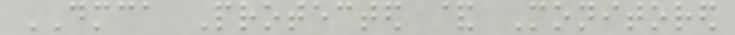DMCA Protected & Monitored
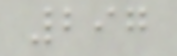297
